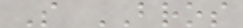S BROS
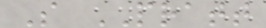S PRATT
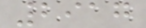2917
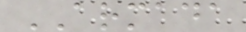ARMADA
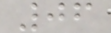06
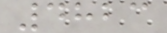4823
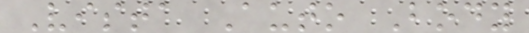Vista Auto Body
